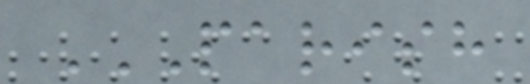PARISH
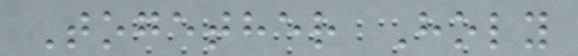Together Holy
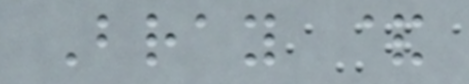Bray &
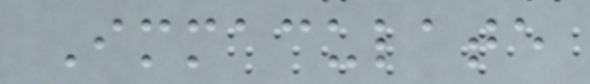Immaculate
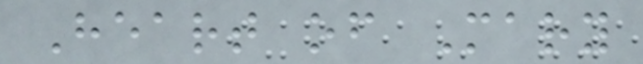Heart of Mary
